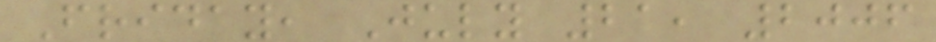Friday, July 21, 2006
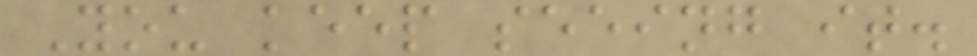You keep seeing it.
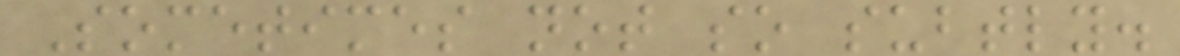Sometimes not so subtly.
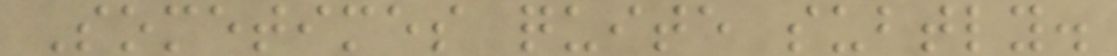Sometimes quite subtly.
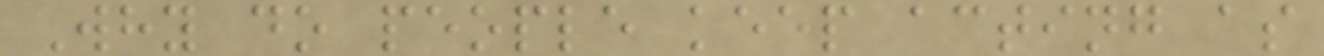Why do people keep acting as
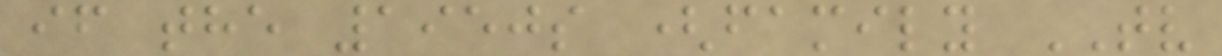if the 1950s (family TV
